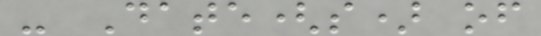- Date(s) of
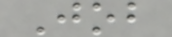Job
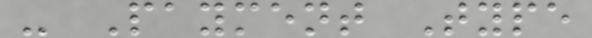- Payment Type
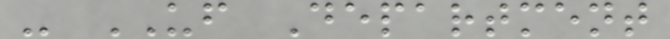- UF Department
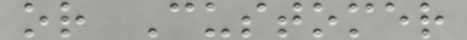or Customer
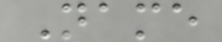Name
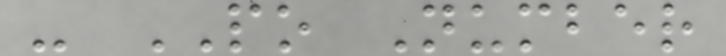- PO Number
